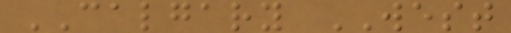CALGARY WEST
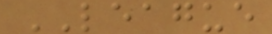LEAGUE
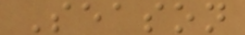Season
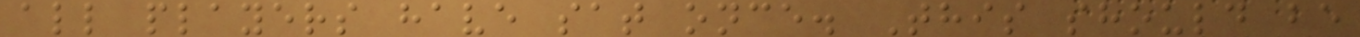all players have sat once. This should be
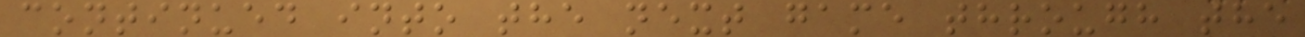continued into the next game through the
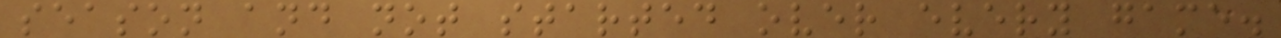season and not started over every game.
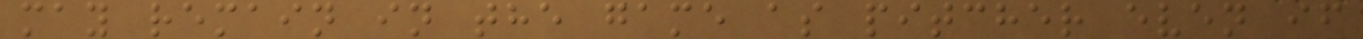may remain in the game as pitcher even if
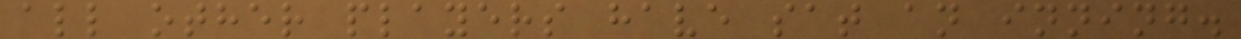all other players have sat an inning.
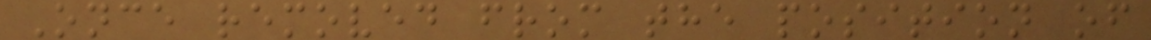Once removed from the position of
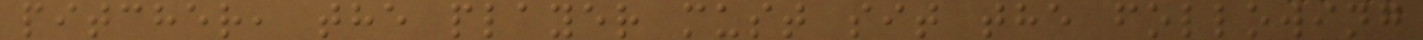pitcher, the player must sit the following
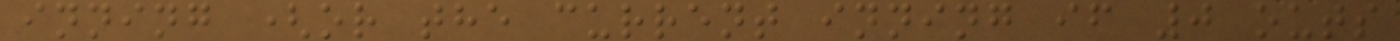inning (or the current inning if 0 outs
